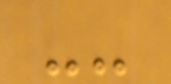--
